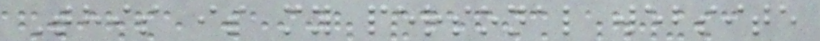This is my personal website
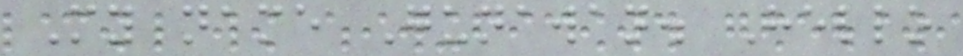My name Gunawan. Hello
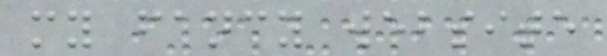my fancy website
